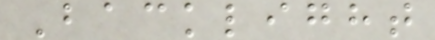Backlight
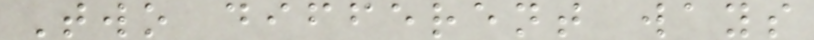Two different ways
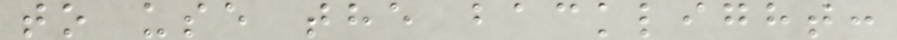to use the backlight:
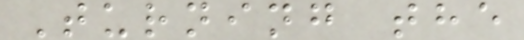Turning the
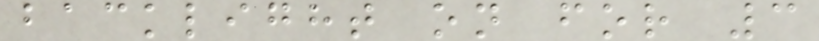backlight on for 3
